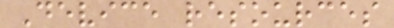Device resources
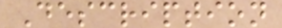Description
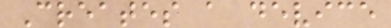Creates a device
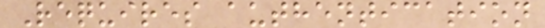Requires authentication
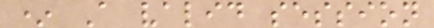* A valid session
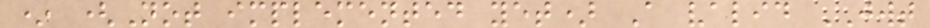* (Not implemented yet) A valid JWT
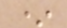*
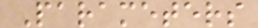Parameters
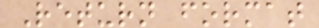Return format
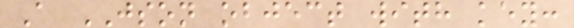A JSON object with key:
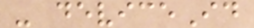- deviceId
